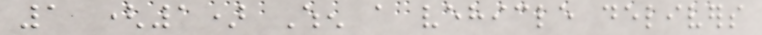1 (1) When a vehicle delivers
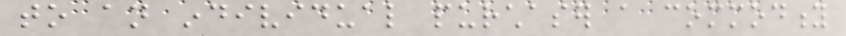to an individual purchaser a commodity
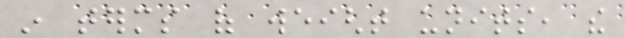in terms of weight units, the
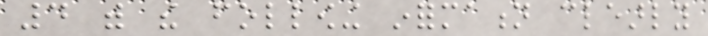4 with the following information clearly
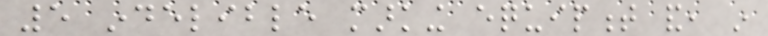5 indelible marking equipment and, in
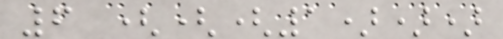6 (((1)))
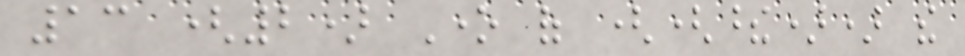13 (2) One of ((these)) the
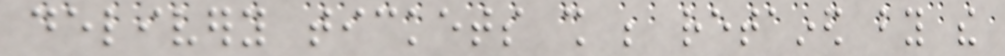delivery tickets shall be retained by the
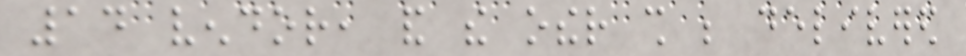14 vendor, and the other shall be delivered
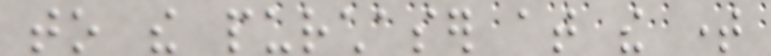to the purchaser at the time
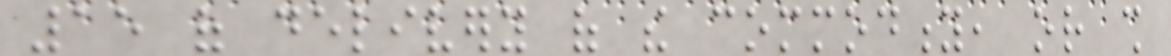15 of delivery of the commodity, or shall
